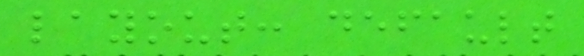layout: default
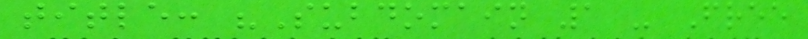title: "Subdomain 1 - Free
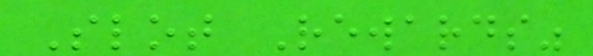Slot Rewards"
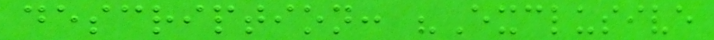description: "Exclusive
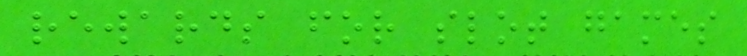rewards for slot games
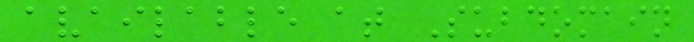available at Subdomain
